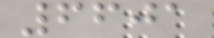6601
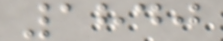1840
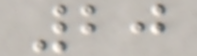20
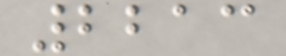2213
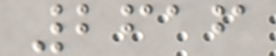2616
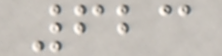623
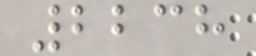2238
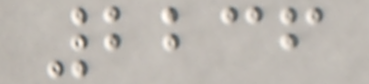2236
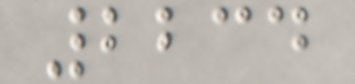2234
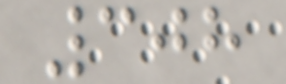308
